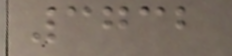3732
